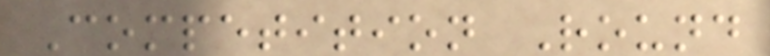Competition Round
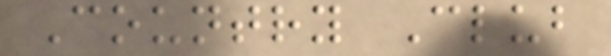Country Club
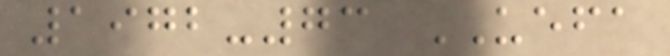1972-73 UEFA
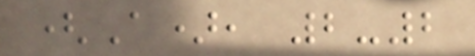(A), 2-2
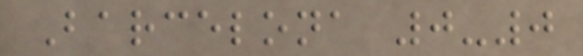Barcelona 0-0
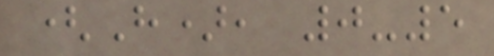(H), 0-5
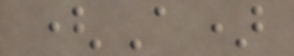(A)
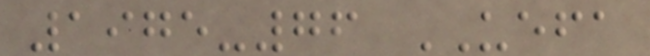1975-76 UEFA
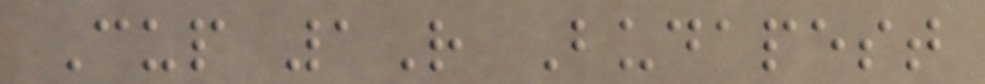Cup 1R Budapest
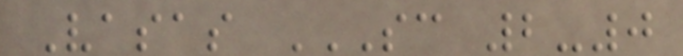Vasas SC 2-0
